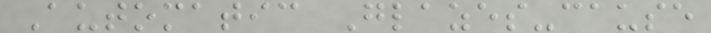Automatic Glazes-cause
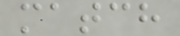match
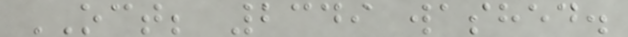OCT; 2349 washed.
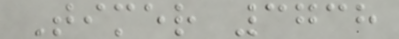Timer 3738
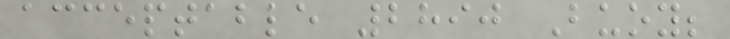acceptable 2890 Buoy;
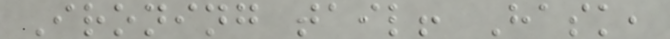Ironing tail! Hask,
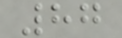87
